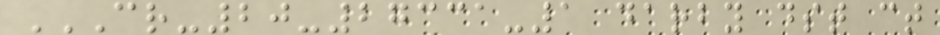CR-20-27331-1 DARBY DST CT
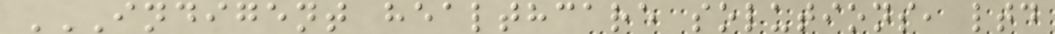INDIGENT HEALTHCARE SOLUTIONS, LTD
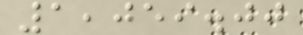1,059.00
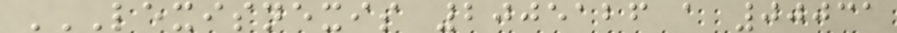LEXISNEXIS 2005126 A 00031
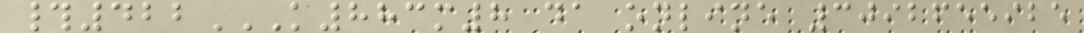#422K883M8 DA ONLINE 3092655925
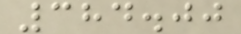384.00
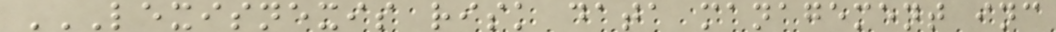LEXISNEXIS RISK DATA MANAGEMENT INC
